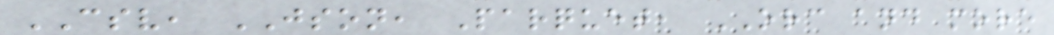CSV, JSON, Parquet, ORC and more
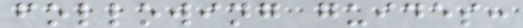following guides:
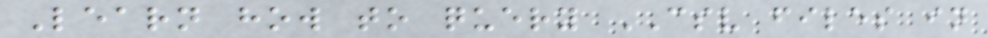Learn how to query CSV files in
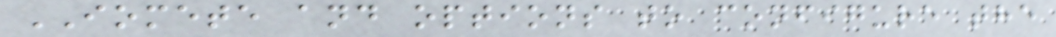IOMETE and options to configure the
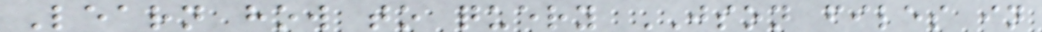Learn how to query JSON files in
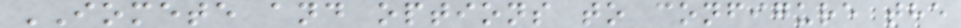IOMETE and options to configure the
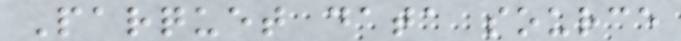Parquet data source
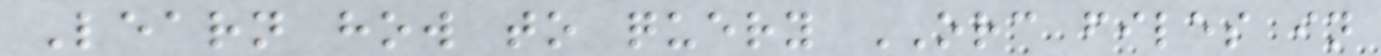Learn how to query ORC files in
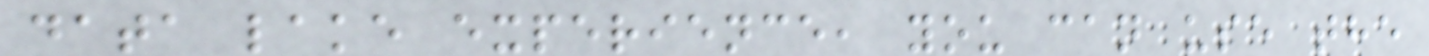data lake experience, you can use the
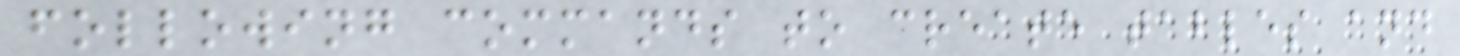following commands to create tables and
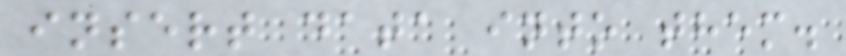insert data into them.
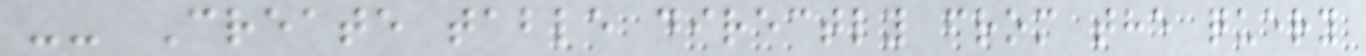-- Create table directly from the query
